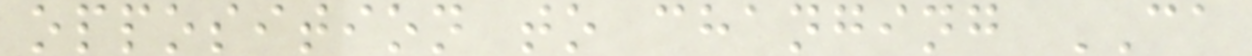opposition to changing CA
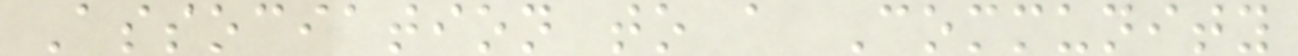Association to a Community
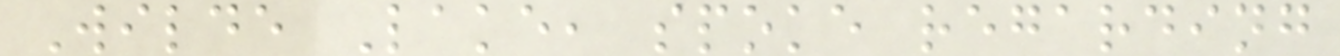Wilde Lake, spoke regarding
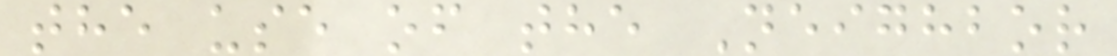the use of the Neighbor
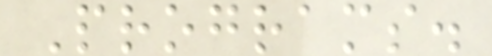Programs.
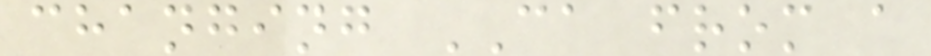changing CA from a
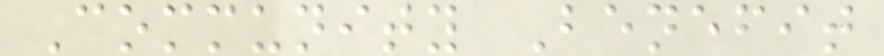Community Benefit
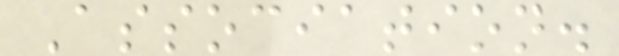Association.
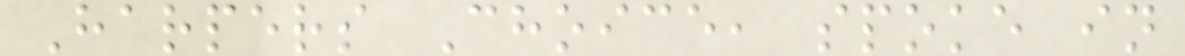Harpers Choice, spoke in
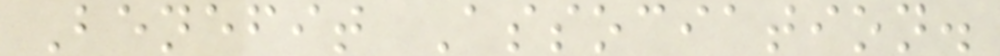Benefit Association.
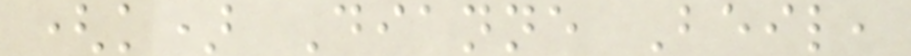(k) Dianne Beil,
